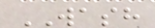WASH
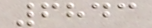6843
